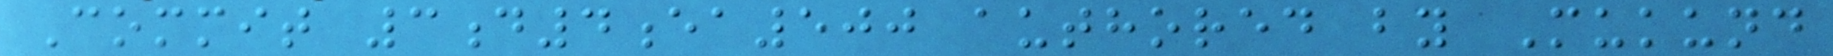Commit 3d4ea500 authored by Mukund
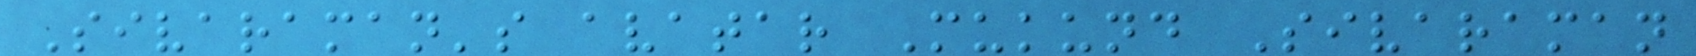Sivaraman's avatar Mukund Sivaraman
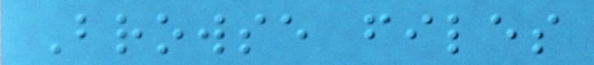Browse files
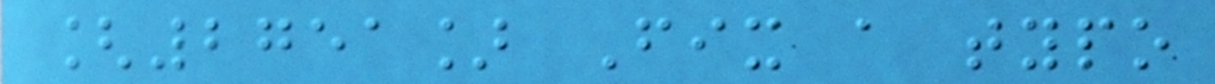[2751] Fix a typo
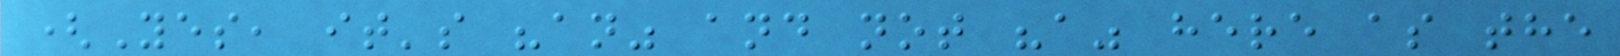(Yes, it's "an" and not "a" here as the
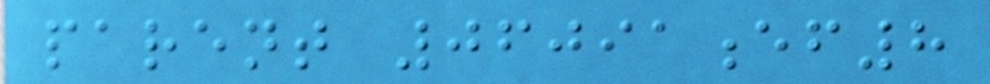parent 06091ef8
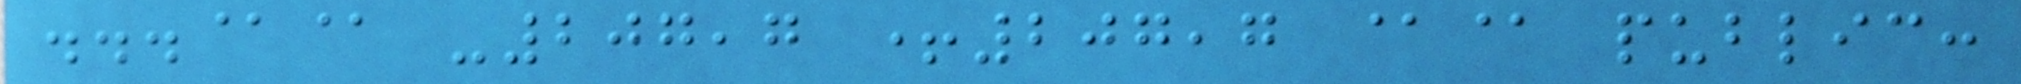...@@ -207,7 +207,7 @@ public:
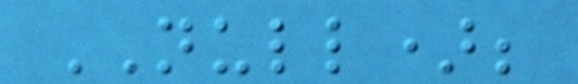NULL);
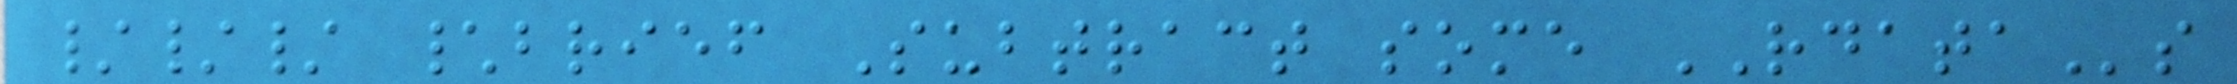/// \brief Subtract some RDATAs
